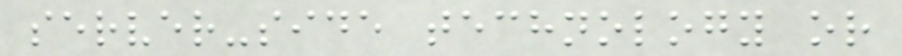server-side technology or
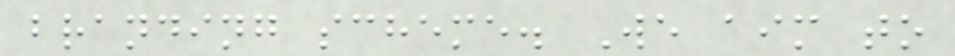branding scheme. We aim to
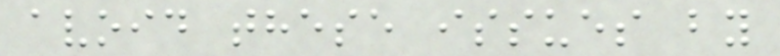avoid these issues by
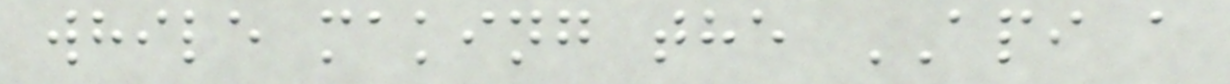while making the API a
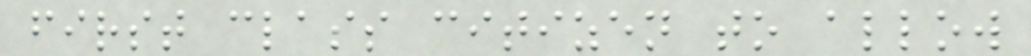first class citizen to allow
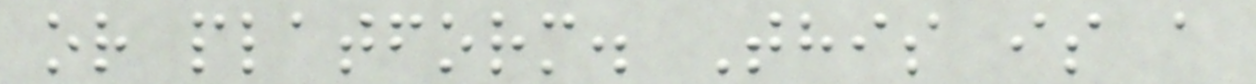or platform. This is a
